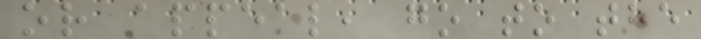or appeal, go to the
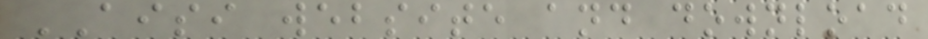AISI website and download
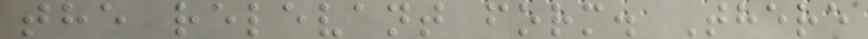the relevant form. There
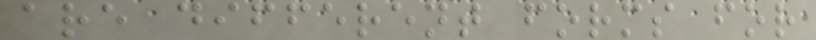are different forms for
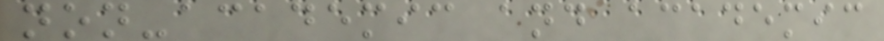non-academic and academic
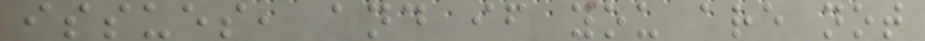issues, and if you are not
